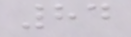84
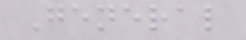General
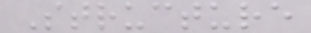Structure
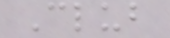Club
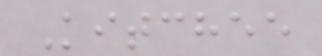Kitchee
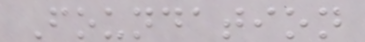Foundation
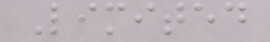Limited
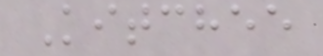Kitchee
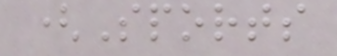(Sports
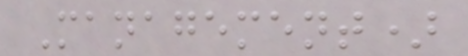Management)
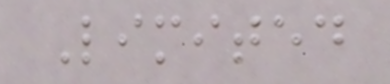Limited
